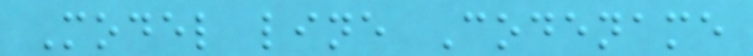Model line Codename
